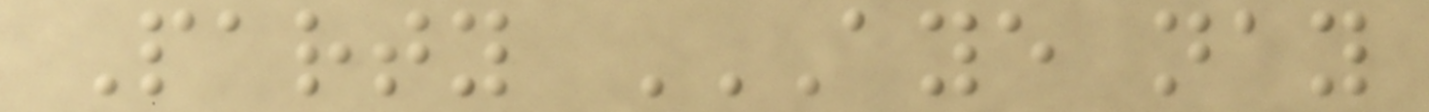Party AYE NAY
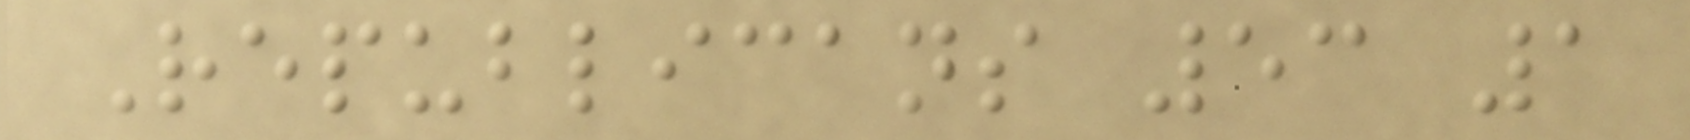Republicans 53 1
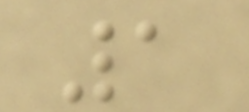1
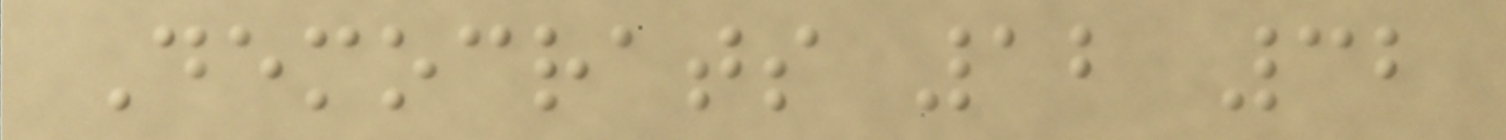Democrats 12 32
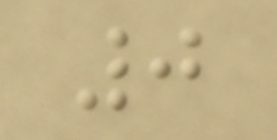0
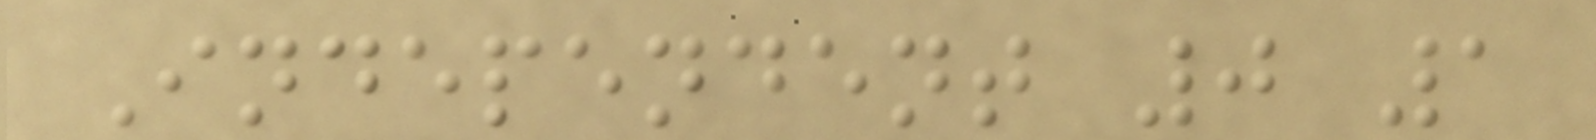Independent 0 1
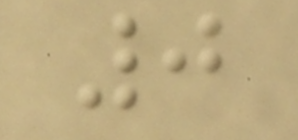0
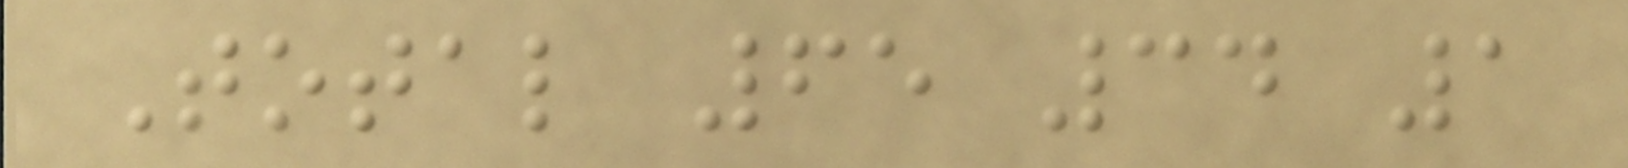Total 65 34 1
